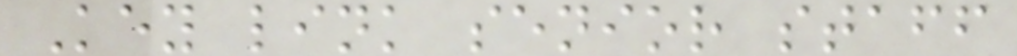Key link senior staff
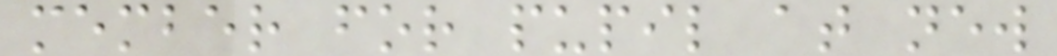member for pupil at new
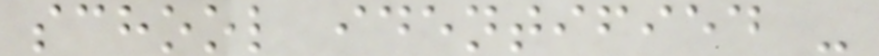school identified -
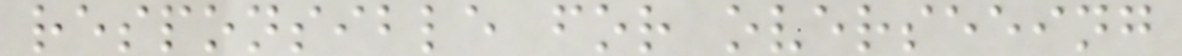responsible for overseeing
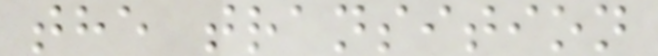the transition
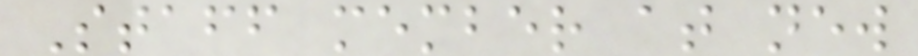Staff member at new
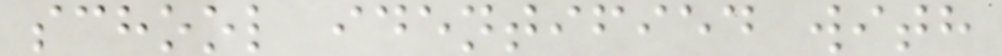school identified with
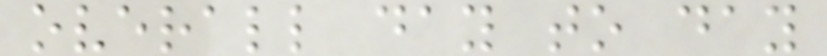overall day to day
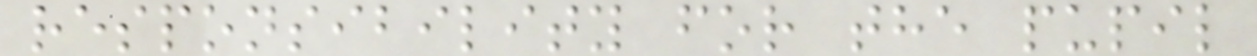responsibility for the pupil
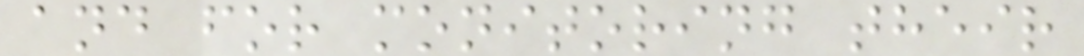and for monitoring their
